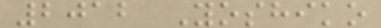2012 Yoshiko
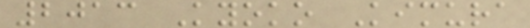2013 Kyoko Kimura
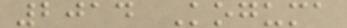2014 Koguma
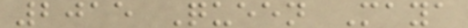2015 Queen Maya
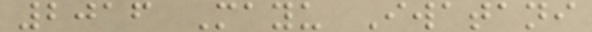2016 Mayu Iwatani
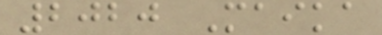2020 Maika
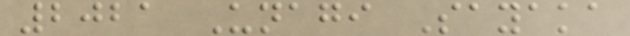2021 Unagi Sayaka
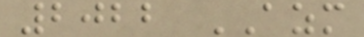2022 AZM
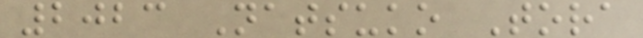2023 Natsuko Tora
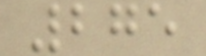275
